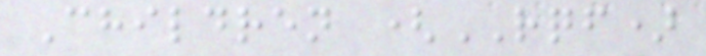Children (RQF)
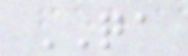QA
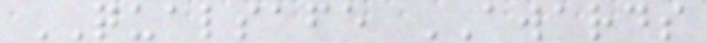QUALSAFE AWARDS
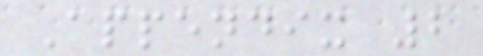Appendix 2
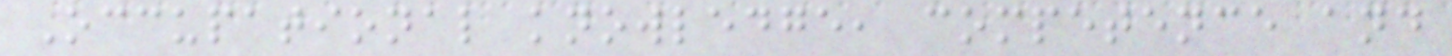Occupational knowledge, competence and
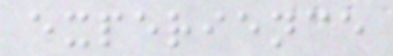experience
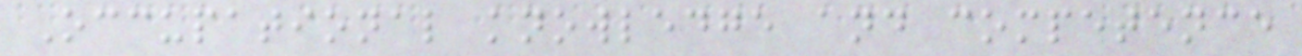Occupational knowledge and competence
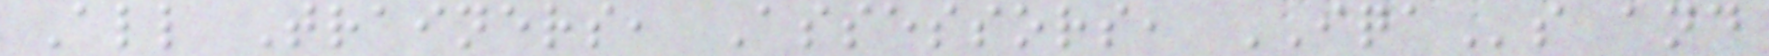All Trainers, Assessors, IQAs and
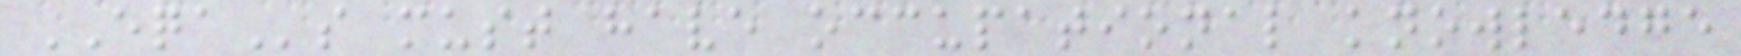EQAs must have occupational knowledge
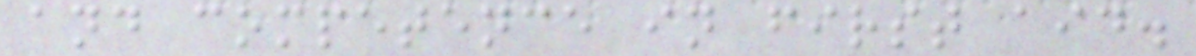and competence in first aid.
